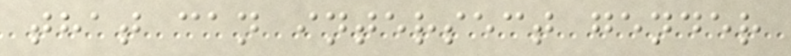that can intersect gender
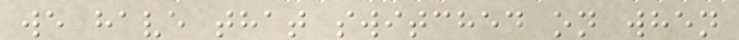we have that switched on when
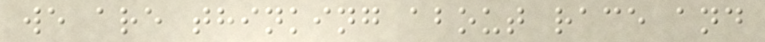we are thinking about race and
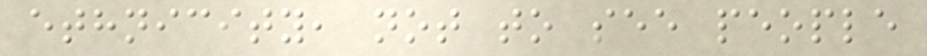ethnicity, not to see people
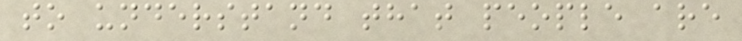to understand that people are
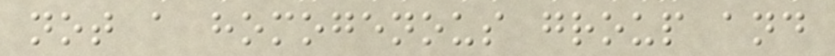not a homogenous group and
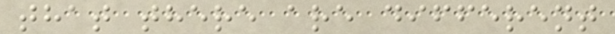that there are different
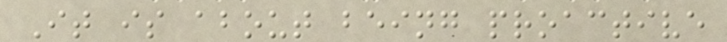It is about being proactive
